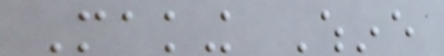Making Whine
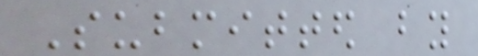Submitted by
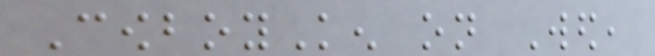CowboyKen on Wed,
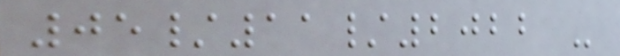05/11/2022 -
